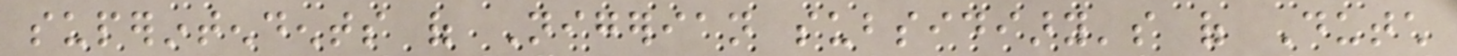superintendents of Nigerian subsidiary's of Dutch
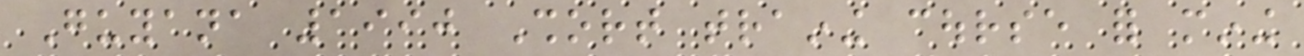Guyana 1990 Short training course for mining
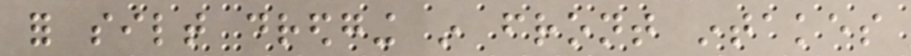for silt dredging in front intakes
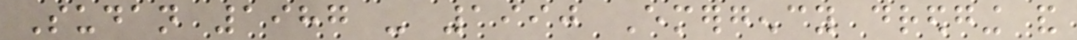Sudan 1987 - 1990 Emergency dredging and
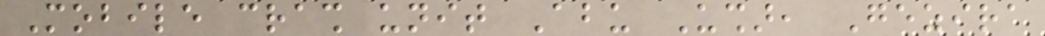Mobile crash unit Abu Ushar, Gezira
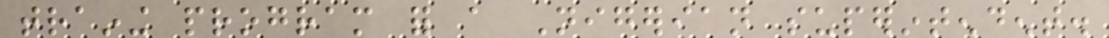training program for a Nigerian superintendent.
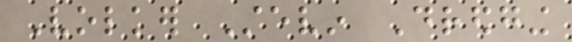Volker Stevin Dredging
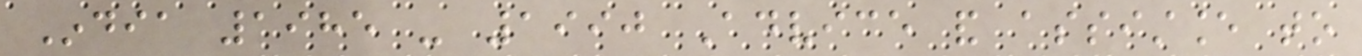India 1985 - 1990 Advice and assistance to
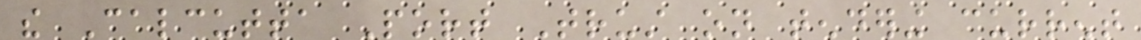the Calcutta Port Trust on tendering current
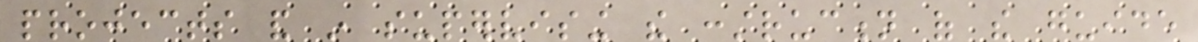projects and in supervising the construction of the guide
